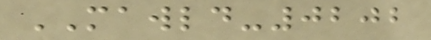MAWLD-0202
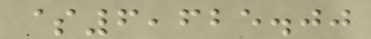$6,625.00
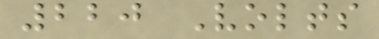220 Volts
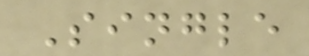Single
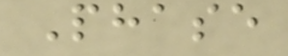Phase
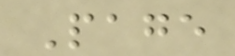Page
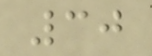30
